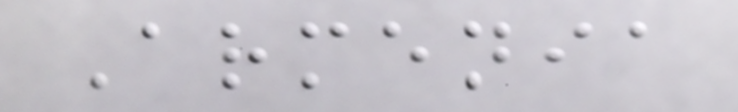Armenia
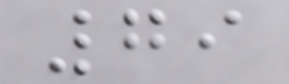79
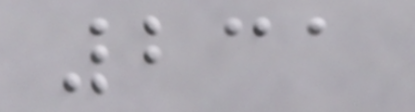231
